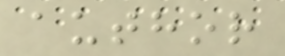author
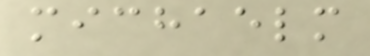michaelm
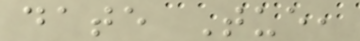date Tue,
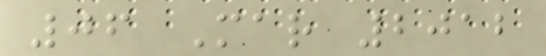06 Mar 2012
